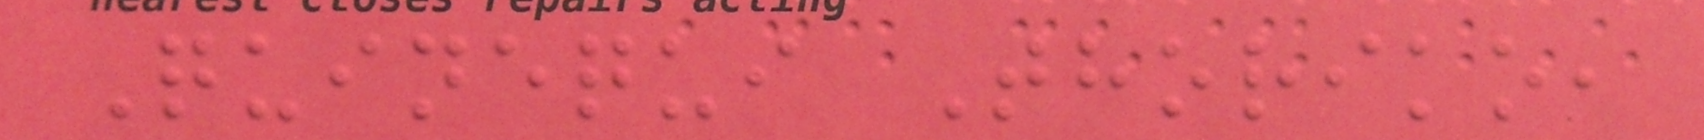Quinequi Thoriko,
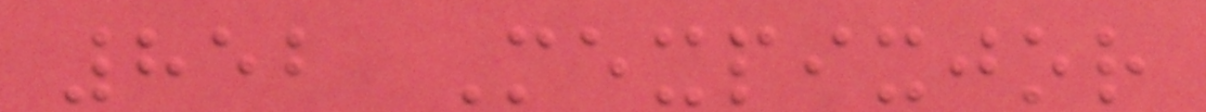852 Mexpixjor
